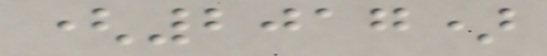(2017)
